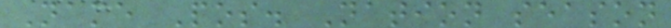Name Pos. Nation season
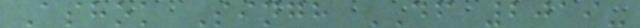Ashok Singh DF 2019-
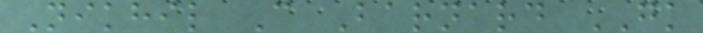Nikhil C Barnard GK
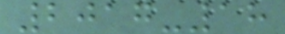2017-18
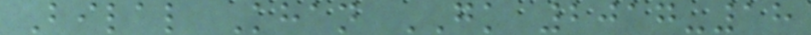Bilal Khan GK 2017-18
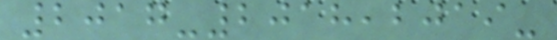2017-2018,2019-
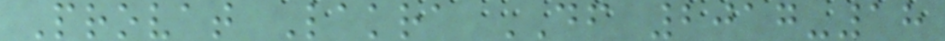Provat Lakra DF 2017-18
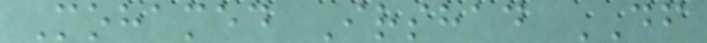Mohamed Irshad DF
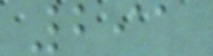291
